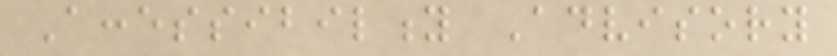Accessibility Advisory
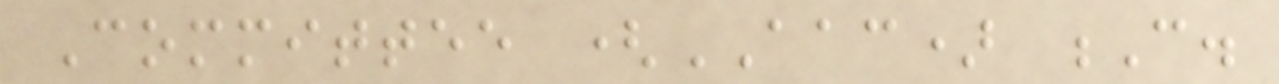Committee (AAC) C.
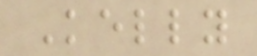Kelly
